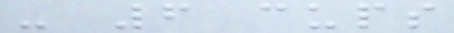- 6 cups
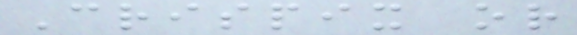Crispix or
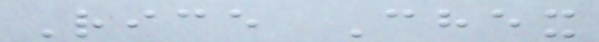Rice Chex
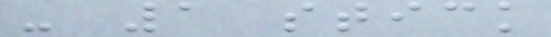- 1 stick
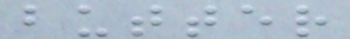butter
